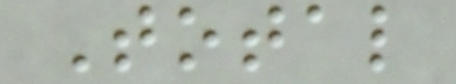Total
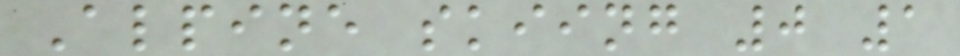Alpine skiing 0 1
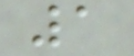1
